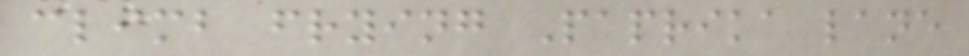climb frying Paprika lane
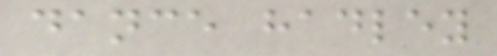dance hadley
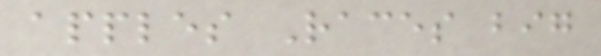apples Races big
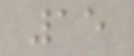15
